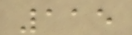115
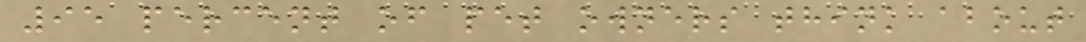95 percent of pet owners think about
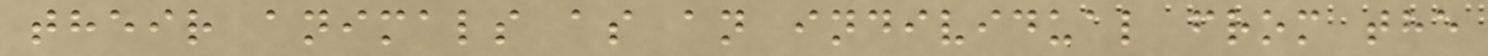their animals as an individual from the
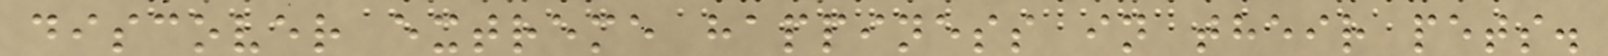discover extreme happiness in their pets.
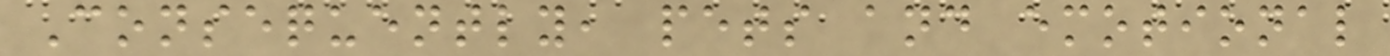Consequently, pets and emotional
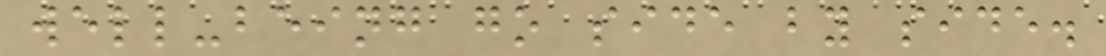well-being go side by side.
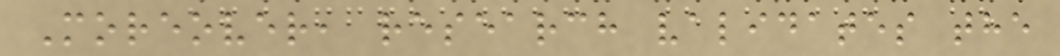Moreover, research validates the
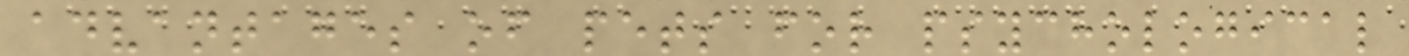advantages of pets for psychological
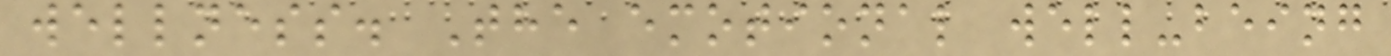wellness. The emotional well-being
